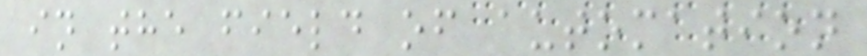in the field of automation
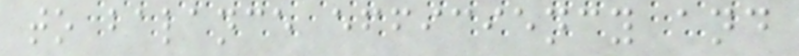to balance efficiency and
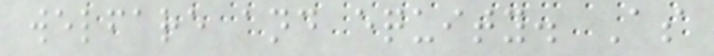welfare and equity. As
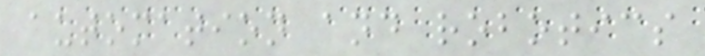automation and robotics
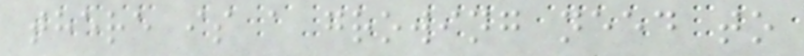there is a growing need to
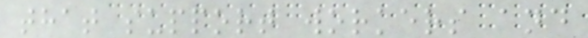that support workers and
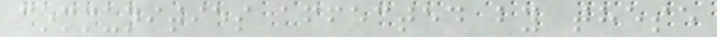communities affected by these
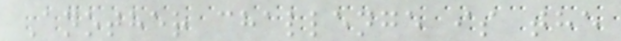Another challenge is the
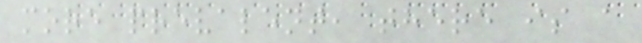more prevalent, there is a
